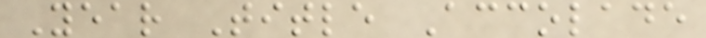Year Title Accolade
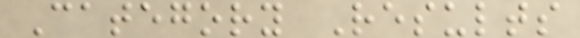Category Results
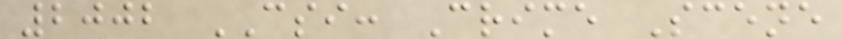2002 CSI: Crime Scene
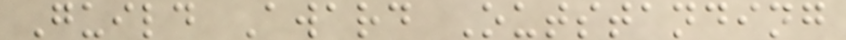Guild Award Outstanding
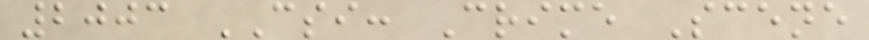2003 CSI: Crime Scene
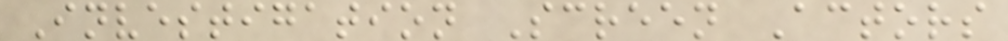Investigation Screen Actors
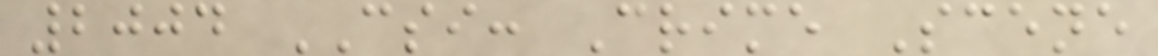2004 CSI: Crime Scene
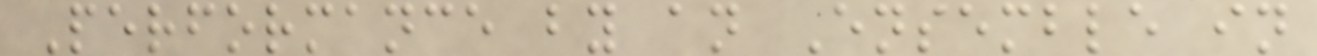Performance by an Ensemble in
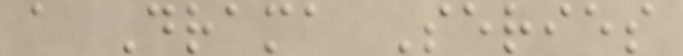a Drama Series
